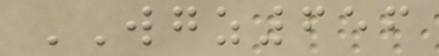WGZ656
